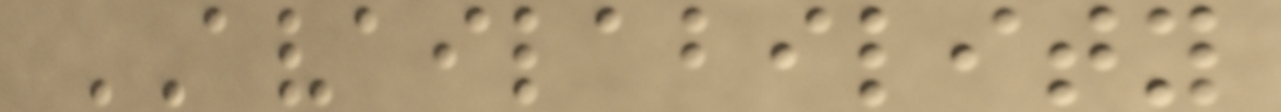AVAILABILITY
